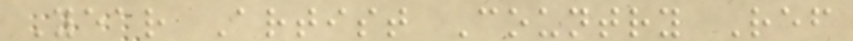Year Artist Country Ref
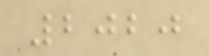2020
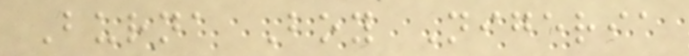Burna Boy Nigeria
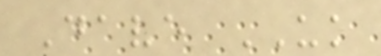Dave UK
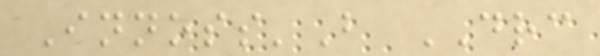Innoss'B DRC
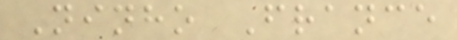Ninho France
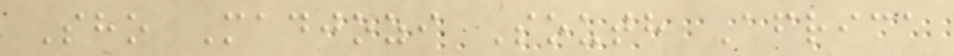Sho Madjozi South Africa
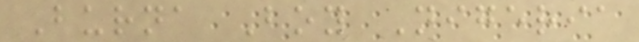Burna Boy Nigeria
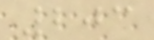203
